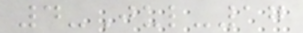4-Jul-17
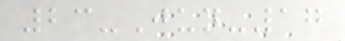23-Jun-17
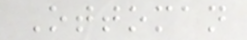Ottoman
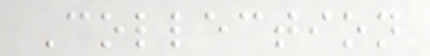Collection
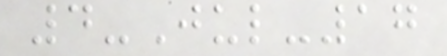4-Jul-17
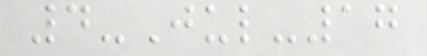4-Jul-17
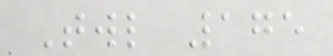Twl 175
